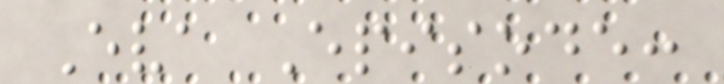Eva Episode:
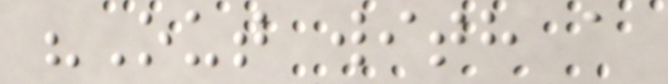"Out with a
